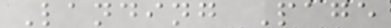Landing Page
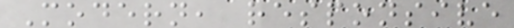Modern, responsive
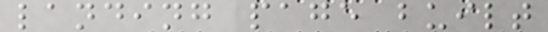landing page built
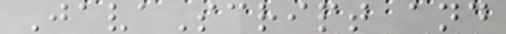JavaScript and
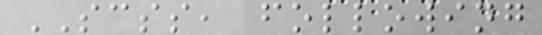SCSS, following
